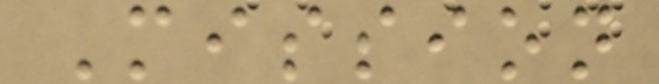Mission
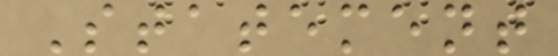Statement
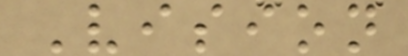Vision
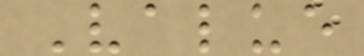Value
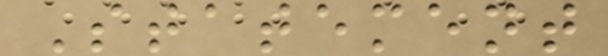Statement
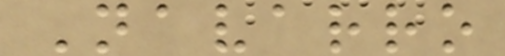Navarro
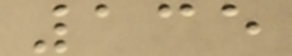135
